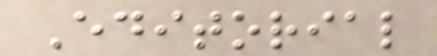Editorial
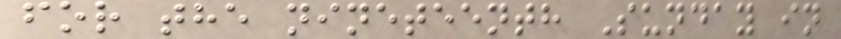for the nineteenth Sunday in
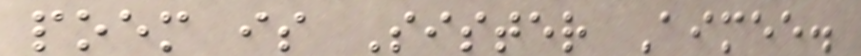poem is Sister Aimee.
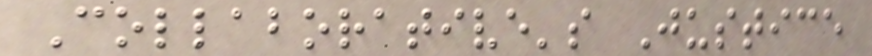Collaborative's Justice
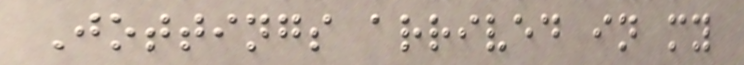Jottings arrived in my
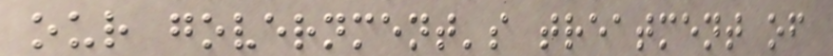our government's treatment of
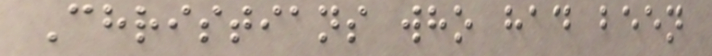Christians who had been
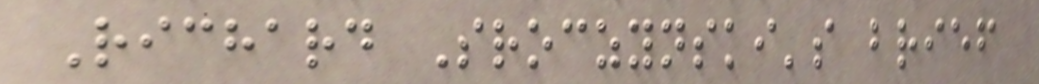Richard Sroczynski's brief
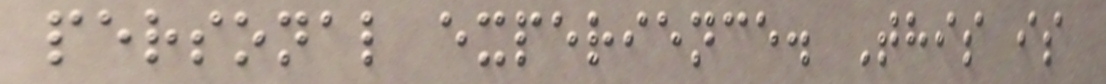personal experience. This is
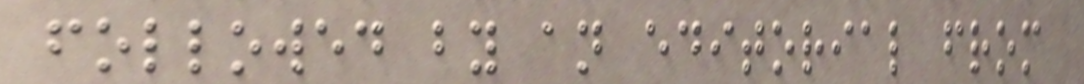followed by an editorial from
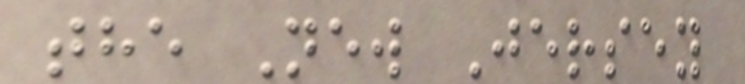the New Jersey
